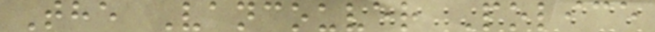The Vancouver Police
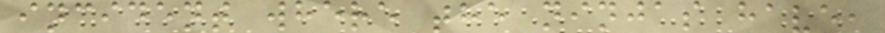incident where the ninjas have,
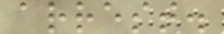arrest.
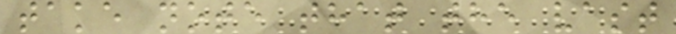take note that the vast
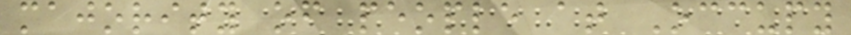majority of people at Occupy
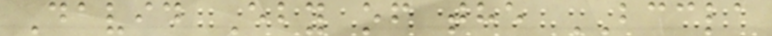David Eby of the BCCLA
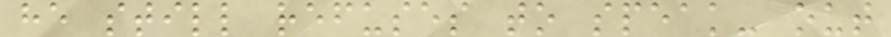he still refuses to speak- out
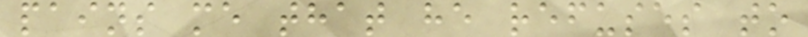pains me that he refuses to
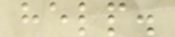help.
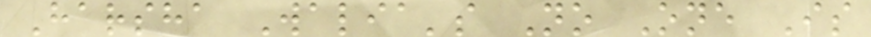Harsha Walia's No One Is
